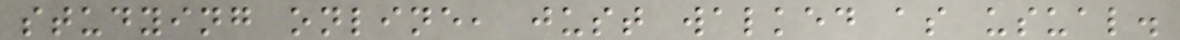studying online, just walked as usual.
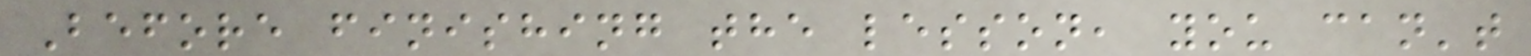Before finishing the lesson, you can't
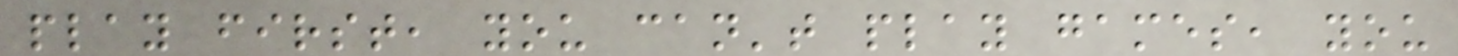play first, you can't play games, you
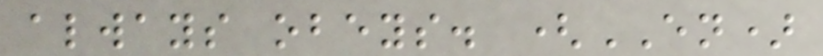always obeys. (EN)
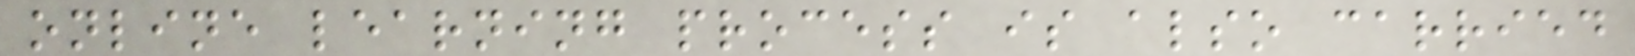online learning process is also carried
